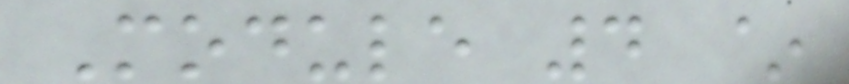Module 4 ~
